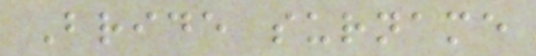Bride surname
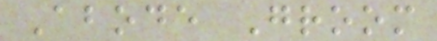Abode Groom
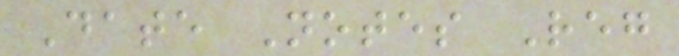Date Notes Reg
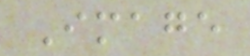Image
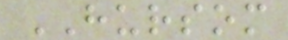HURSOM
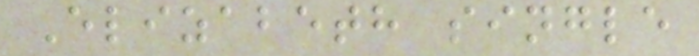Elizabeth single
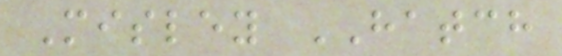Misley HATCH
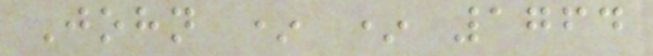John * * 1764
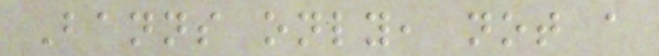Banns only, not a
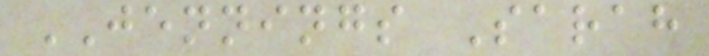JENNINGS Sarah
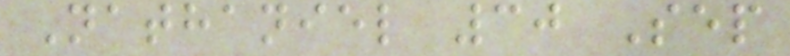Nathaniel 30 Sep
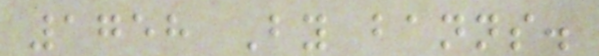1758 By banns.
